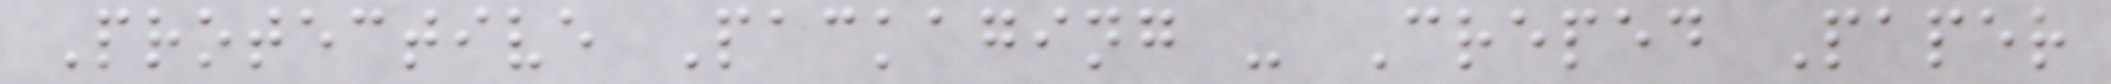Protective Packaging - Creped Paper
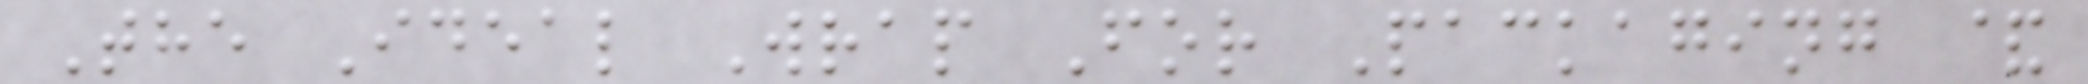The Ideal Wrap For Packaging &
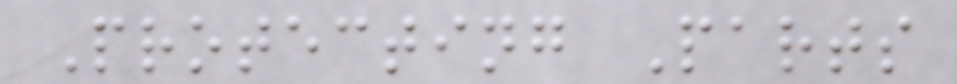Protecting Parts
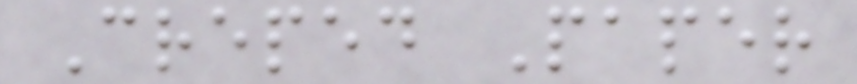Creped Paper
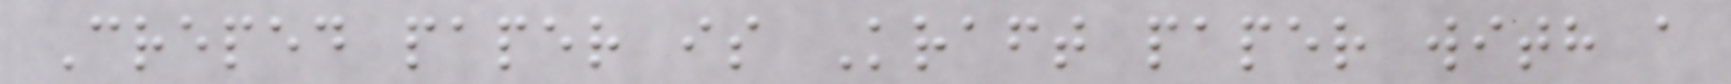Creped paper is Kraft paper with a
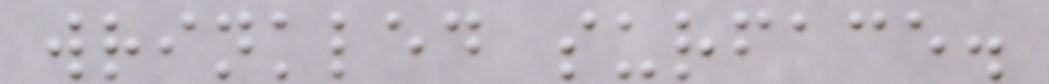wrinkled surface.
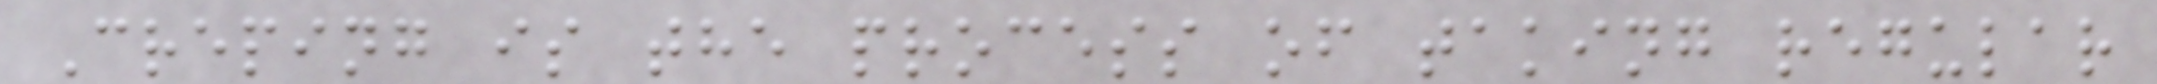Creping is the process of taking regular
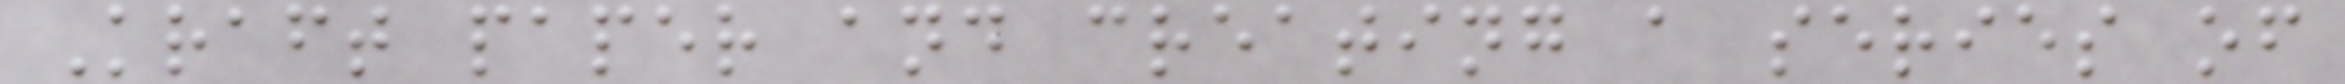Kraft paper and creating a series of
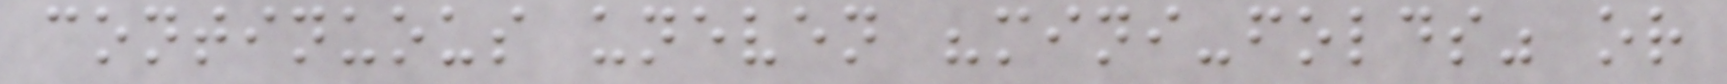continuous uneven "mini-folds" or
